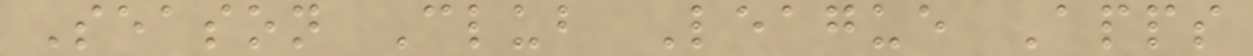Season Club League Apps
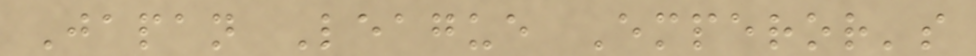Japan League Emperor's
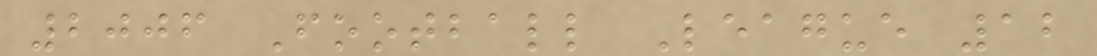2006 Football League 12
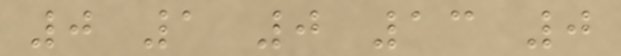0 1 0 13 0
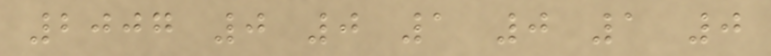2007 0 0 1 0 1 0
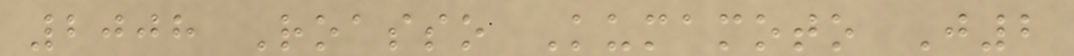2008 Roasso Kumamoto J2
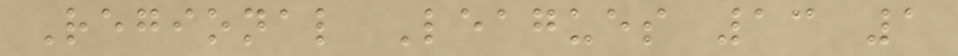Regional Leagues 13 1
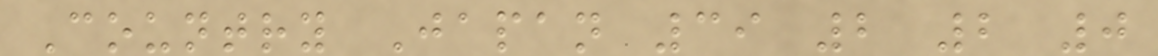Country Japan 39 2 2 0
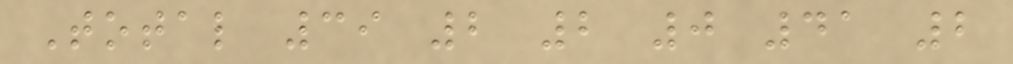Total 39 2 2 0 41 2
